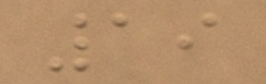19
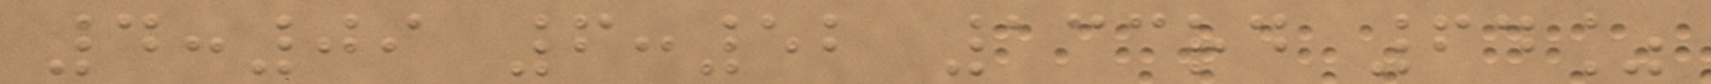4:09 6:52 133rd 64%
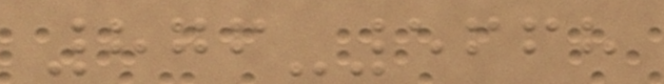876-5668
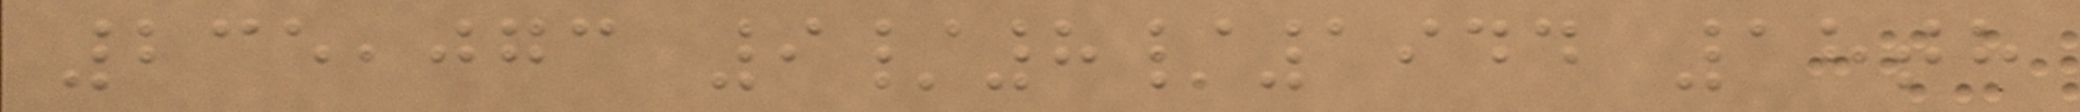235,073 9/8/1944 18th
